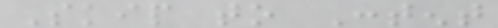Skip to Content
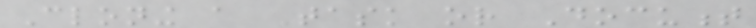Cloning a Task or Document
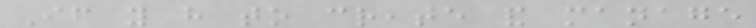If you have to create and manage
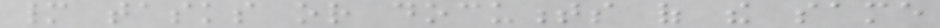many tasks or documents of the same
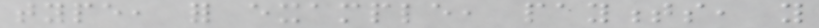type, for example, payments, you
